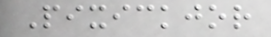Pixickjor
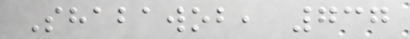Shabawob, 737
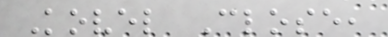Kovel Close,
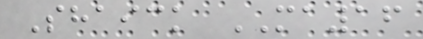Shaick MA16
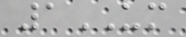1UM
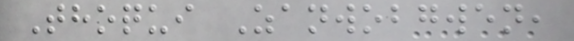Thoqui Zanwobgwen,
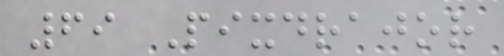69 Pixdrajor
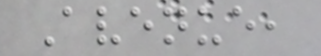Avenue,
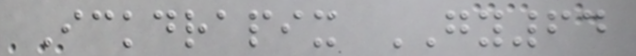Ickdrapix GY64
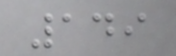149
